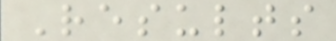Results
